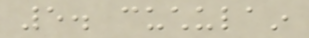5. cuchulain
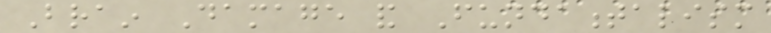Brain Damage and Fundamentalism
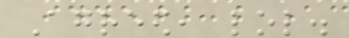Agreed, lol.
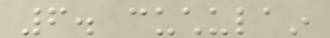6. cuchulain
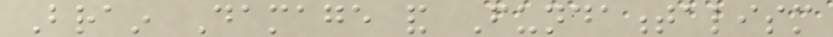Brain Damage and Fundamentalism
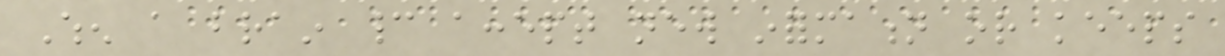When a brain cannot accept new information or keeps
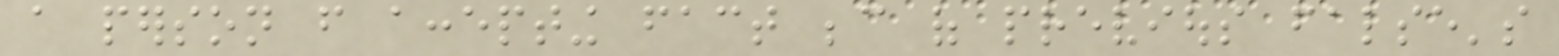a person from accepting fact because of previous false's
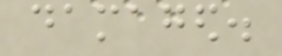damaged.
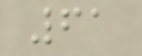61
